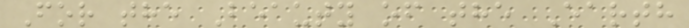For the Beauty of the Earth
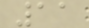11
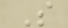S
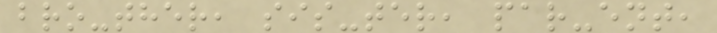bro-ther, sis-ter, par-ent,
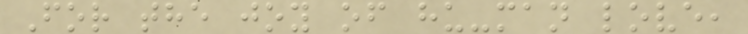For the joy of hu-man love,
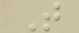T
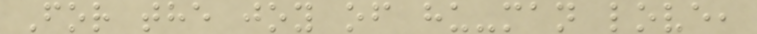For the joy of hu-man love,
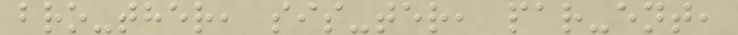bro-ther, sis-ter, par-ent,
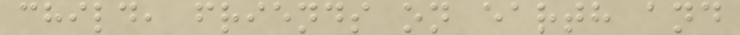child, friends on earth and
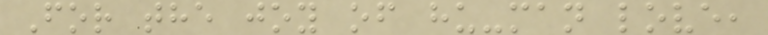For the joy of hu-man love,
